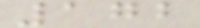172
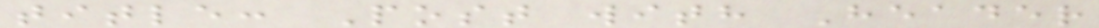title: Post with Header
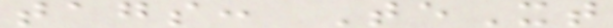tags: TeXt
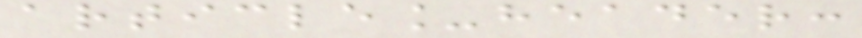article_header:
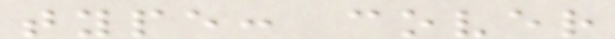type: cover
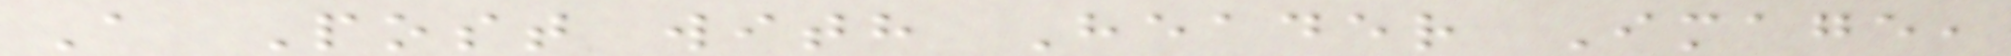A Post with Header Image,
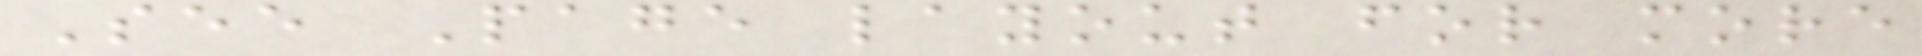See Page layout for more
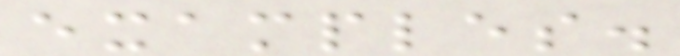examples.
